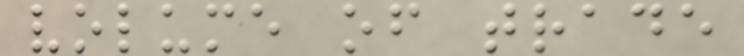volume of trade
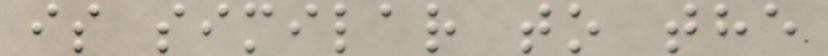is similar to the
